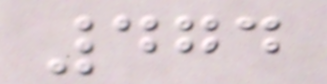474
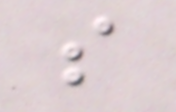s
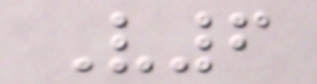V6
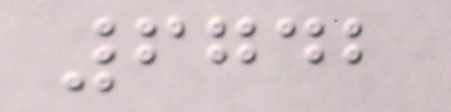6742
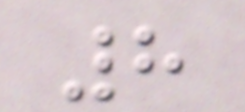8
